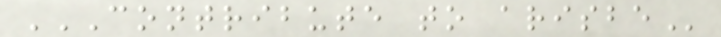CONTRIBUTE TO ARISBE
